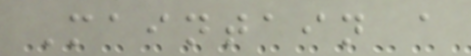Maintain a
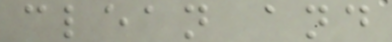clean and
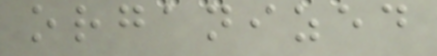organized
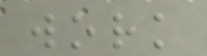work
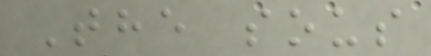The sous
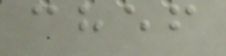chef
